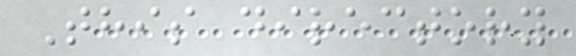This directory
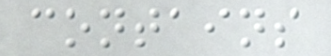contains
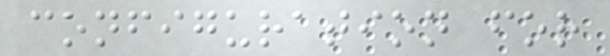configuration for
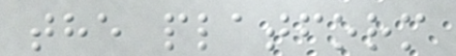the platform
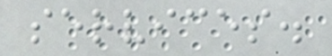services.
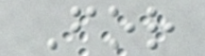For
